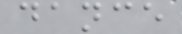dance
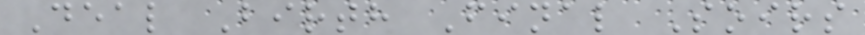Deal Birth Final Soirs
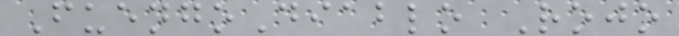FuengoDiablo Rojo
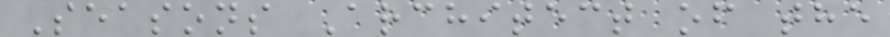Seasons Architect of the
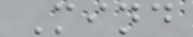Mind
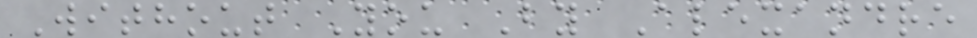Without You By Alexandre
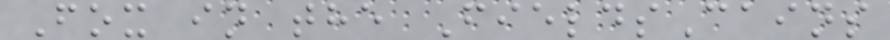Fox in the FieldsCains
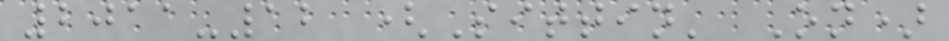2011-12 (Sittin' On)
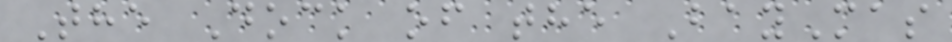The Dock of the BayMas
